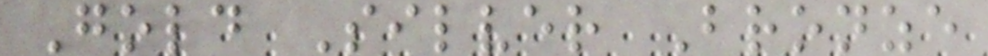Gold Silver Bronze
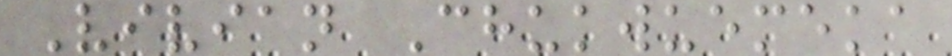Vivian Chukwuemeka
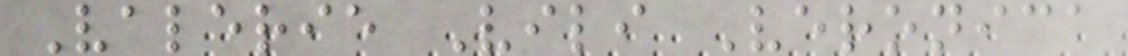Valerie Vili Veronica
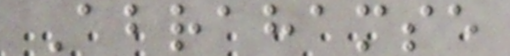Abrahamse
